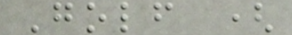Golf (
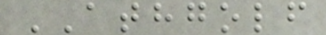ATHGOLF
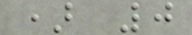) 0
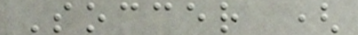Soccer (
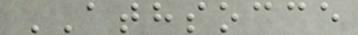ATHSOCCE
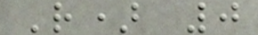R) 0
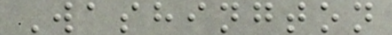Washington
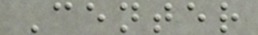Center
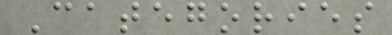Categories
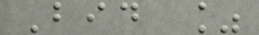Bid %
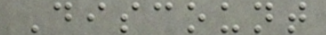Discount
